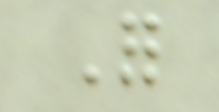For
